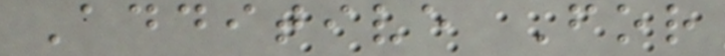Additive For
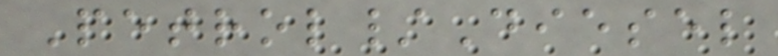Petrol/Diesel
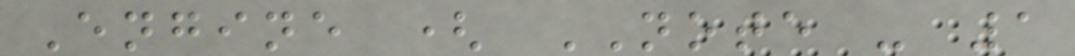Engine ( NOTE - 1
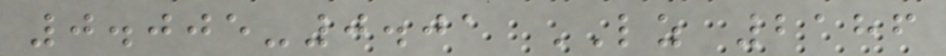0.005-0.01 LZ 2186
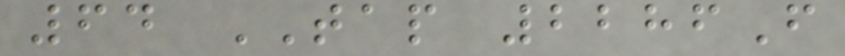64 TAP 2286F
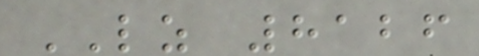LZ 8126
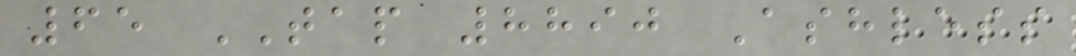65 TAP 8890 Ashless
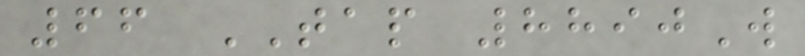66 TAP 8890W
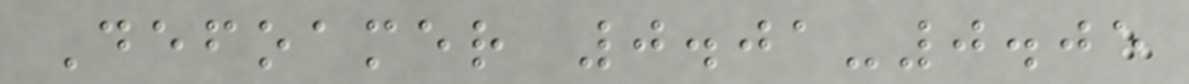Defoamer 0.01-0.05
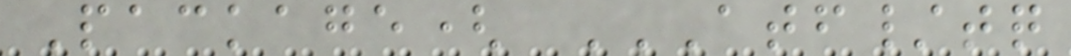Package( ATF/TQ
